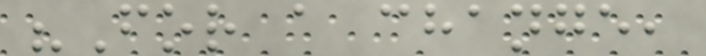"For a change,
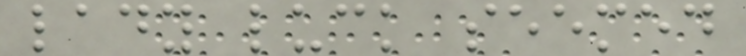lady luck seemed
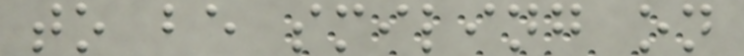to be smiling on
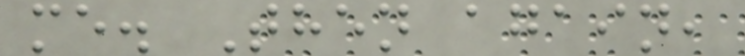me. Then again,
